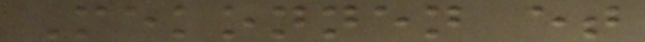Mekonnen et
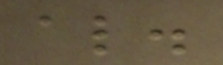al.
